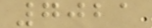7021
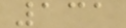131
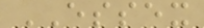ESSEX
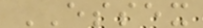ESSEX
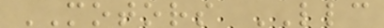MOTORS LLC
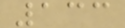133
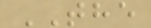THE
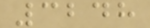3248
